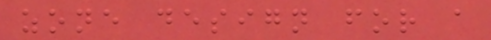zone design for a
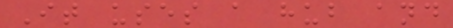It uses a hub and
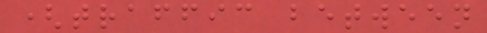(traffic between
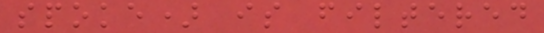spoke) is filtered
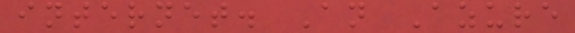internet. An Azure
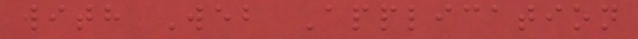with Web Application
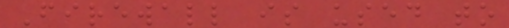Firewall is used to
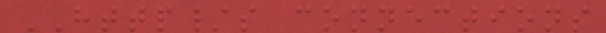HTTP/s connections
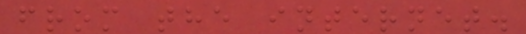from the internet.
